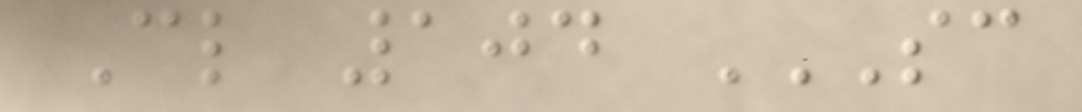Cl 104 SC
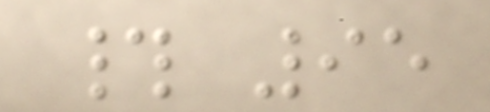# 95
